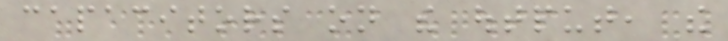capacitors on the output, the
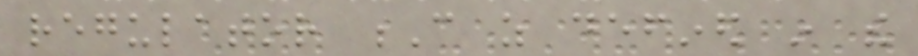regulator C as defined in the
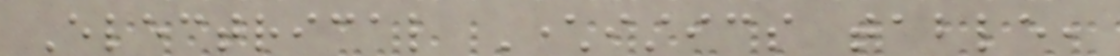Electrical Characteristics table,
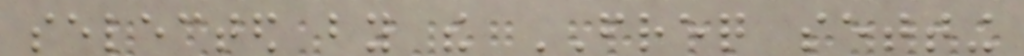selected by the FREQ setting
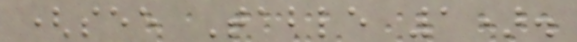(see Table 1).
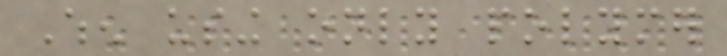When using only polymer
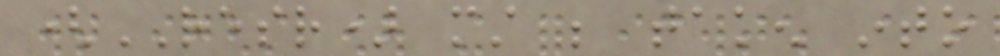(RESR) must be taken into
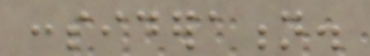consideration.
